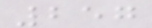257
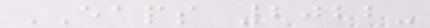EAPS 2022-
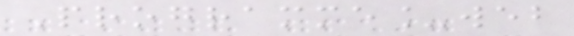Programme_web
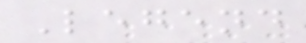Legend
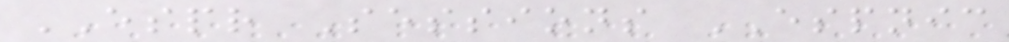ESPR Sessions ESPNIC
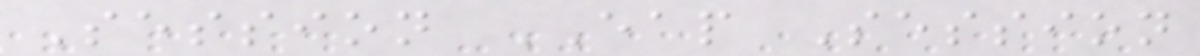Session EAP Session
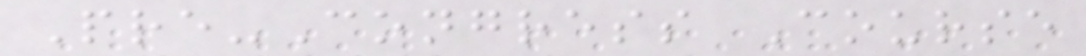Pre-Congress Course
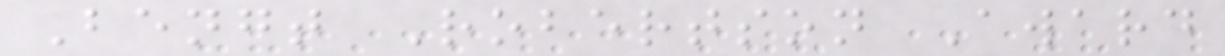Bengt Robertson Award
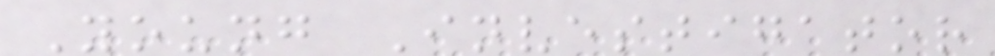Young Investigator
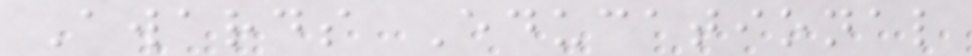Awards Educational
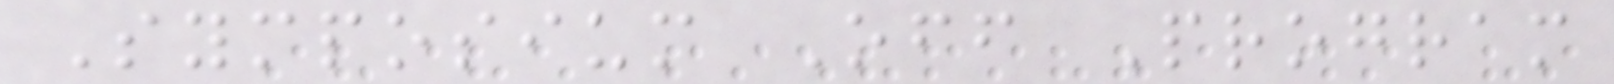Symposium Off Program
